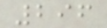296
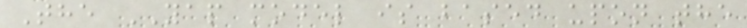The YAP model is based upon the
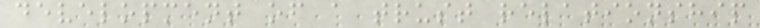development of a trust relationship
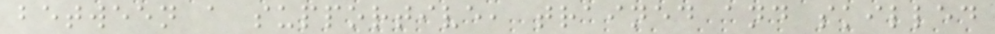between a supportive, trained and skilled
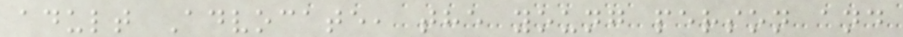adult Advocate, the young person and
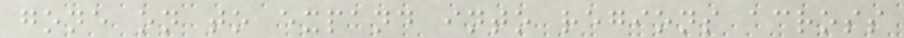gone on to expand into regions across
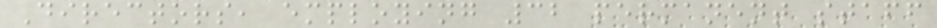Directors, employing 32 permanent staff
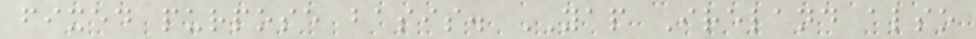fixed purpose basis. YAP Ireland also
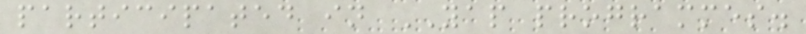participated in YAP programmes.
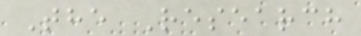The Research
